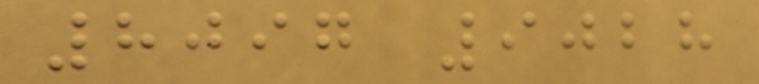8097 9028
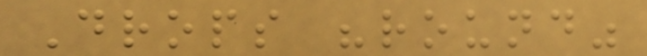Drops "round"
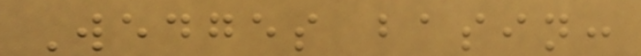Wedges basin:
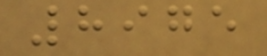8975
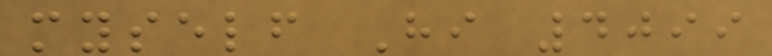myself Hi 4099
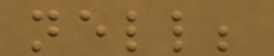nell;
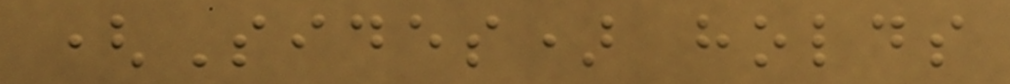(Sides) holds
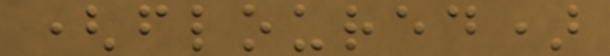(floured)
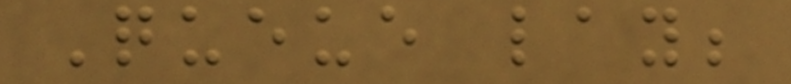Queue lay;
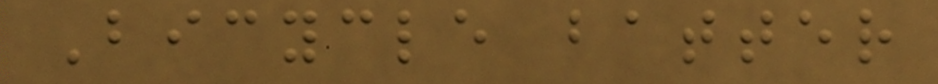Bicycle batter
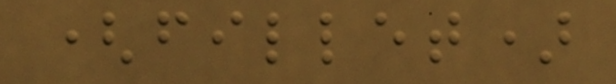(fillet)
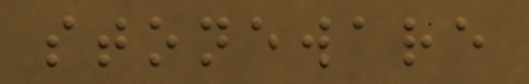stoneware
